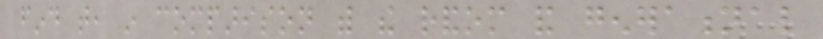find that, in comparison with the random and generational
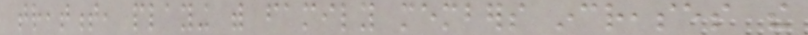treatment, playing with family members increases the
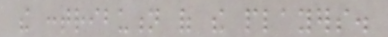the contribution of the players.
